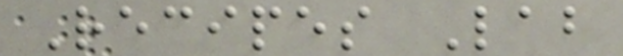Recipes Lab
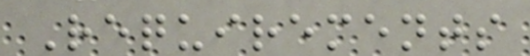Requirements
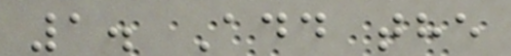1. Add the
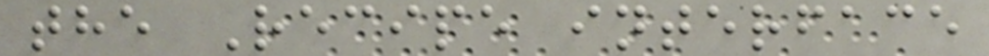the Recipe interface
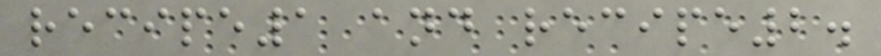recipe1 and recipe2.
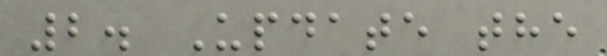2. Update the
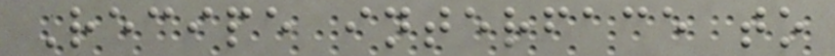Recipe interface to
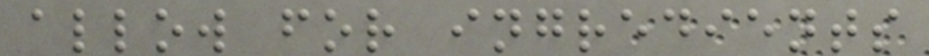allow for ingredients
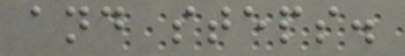and steps.
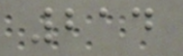214
